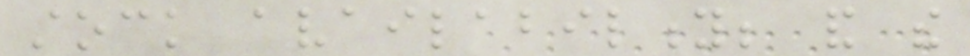stock availability; and the
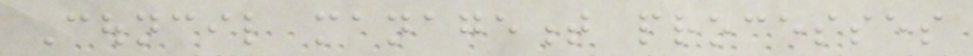Council management processes
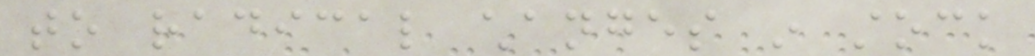to radical changes in stock
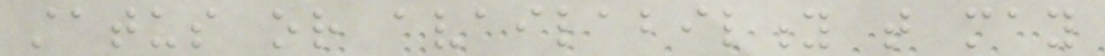status or availability that may
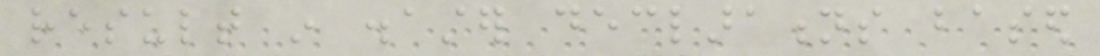result in disaster declarations based
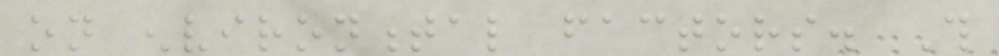on environmental factors. This
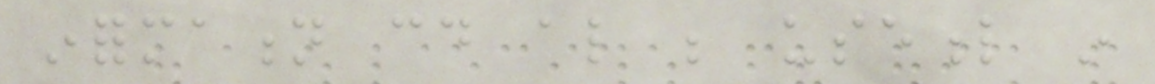information could also be useful in
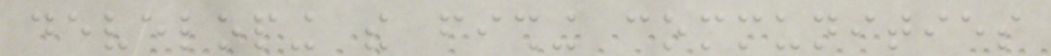developing the fishing communities
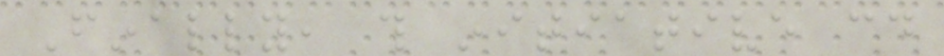Finally, this initiative could
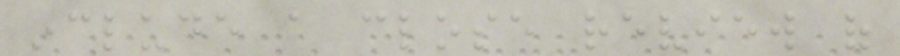include a close review of
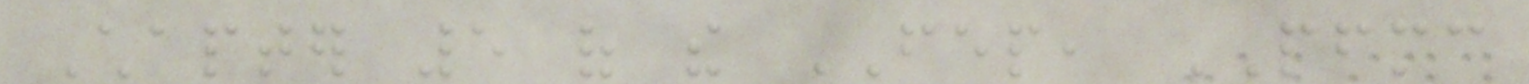Chapter 5 of the FEP, PFMC
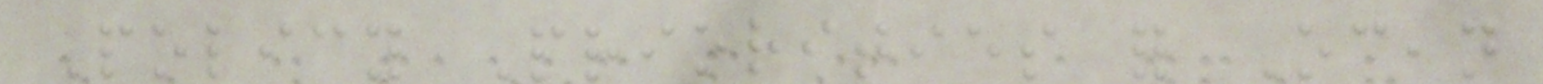Policy Priorities for Ocean
